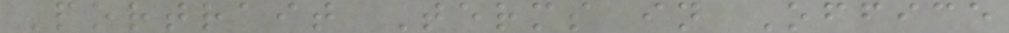Portrait Terms in Office
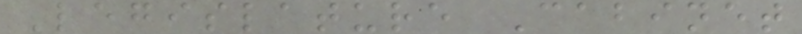Legislature Cabinet
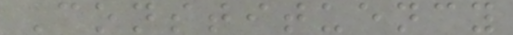Constituency
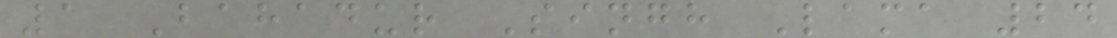1 Bahadur Singh Lama 24
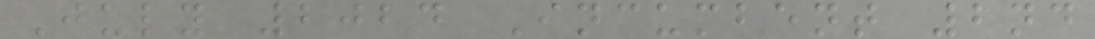July 2024 Incumbent 2nd
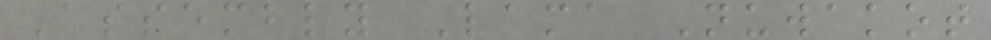Assembly Lama Nuwakot
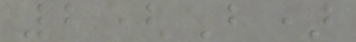2(B)
